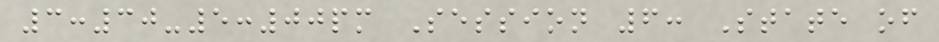3:30-5:00pm Session 6: State of
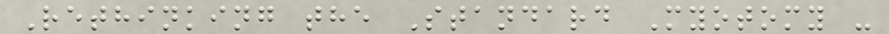Rethinking the Standard Myotomy -
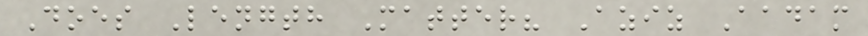Does Length Matter? Aziz Aadam
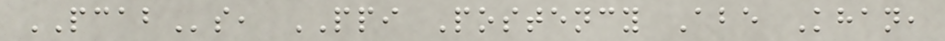PCABs, PPI Postency Abe Khan,
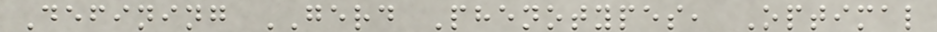Defining GERD Phenotypes, Optimal
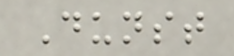Dunst
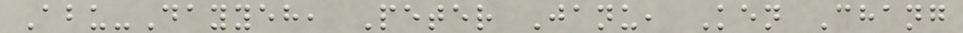Abu-Dayyeh, Peter Janu, Ken Chang
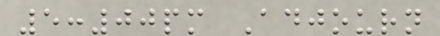5:00pm Adjourn
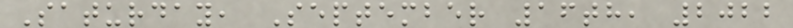Saturday, September 16th, 2022
